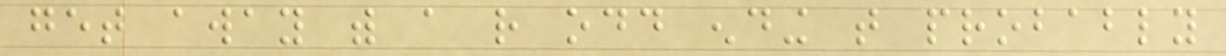get away with a rather odd ending that probably
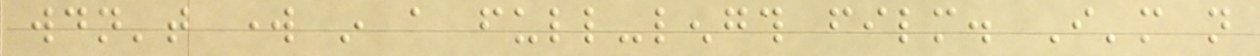wouldn't work in a full-length film. I'm not
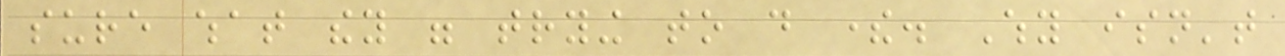sure what they were trying to do there. Why isn't
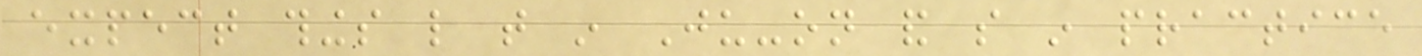expect things like that in Ju-on and so in practice
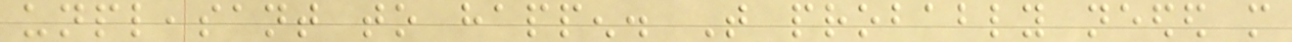unpleasant to happen. That probably needed more
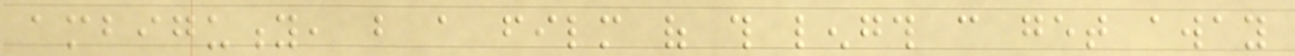ambiguity, but a film of this length can get away
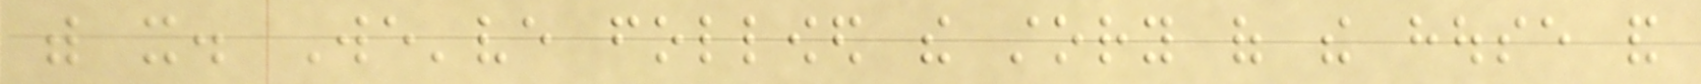with it. We've followed the story of the house and
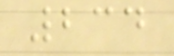234
